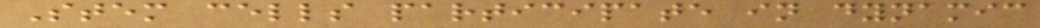Stem cells participate in dynamic
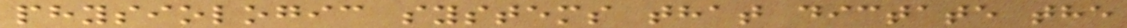physiologic systems that dictate the
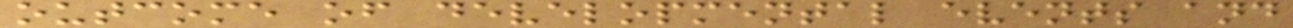outcome of developmental events and
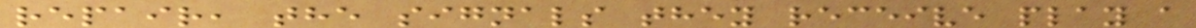repair, the signals they receive play a
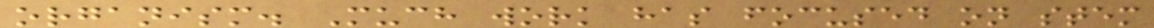organism. Much work has focused on stem
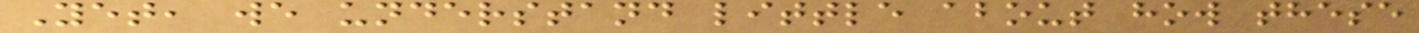Yet, we understand little about how these
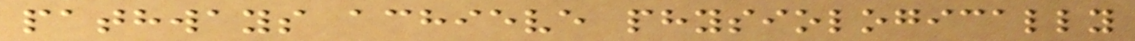pathways achieve physiologically
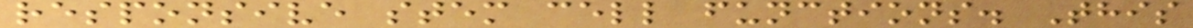responsive stem cell functions. This
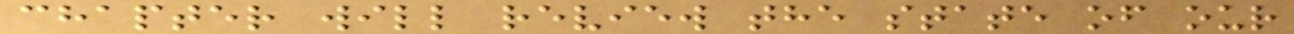chapter will review the state of our
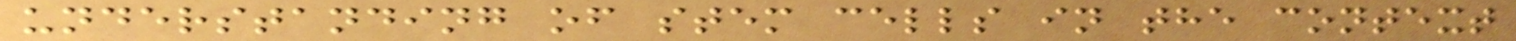understanding of stem cells in the context
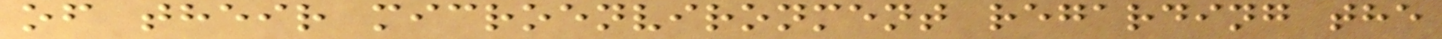of their microenvironment regarding the
